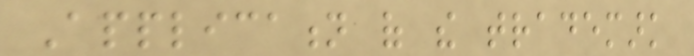Application of the trademark
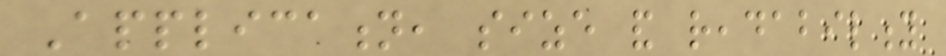Application, size and readability
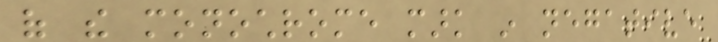of the monochrome mark in negative
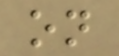on
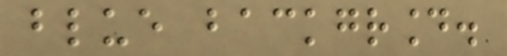blue background.
